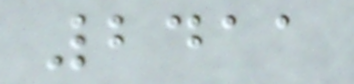2411
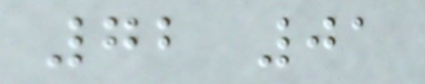72 01
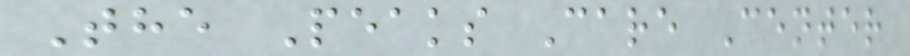The Peaks Care Center
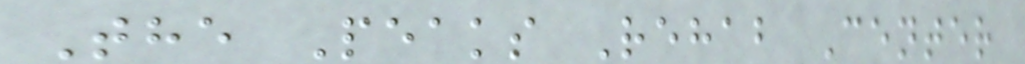The Peaks Rehab Center
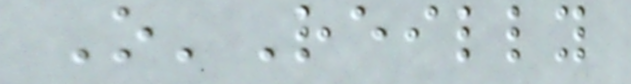O'Reilly
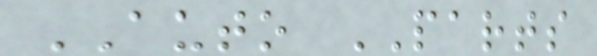AUTO PARTS
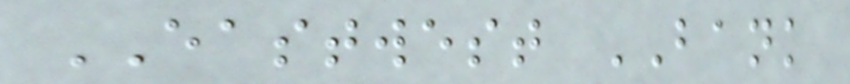EASTWEST BANK
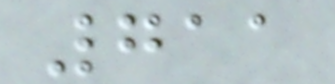711
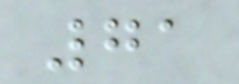71
